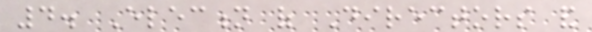4. Election of Directors and
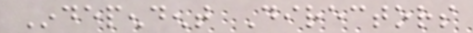Independent Directors
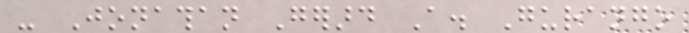- Jonathan Gerard A. Gurango
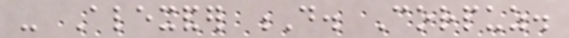- Alexander D. Corpuz.
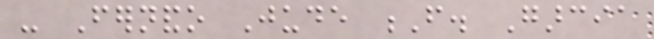- Fernando Jude F. Garcia
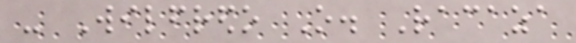- Wilfredo O. Racaza
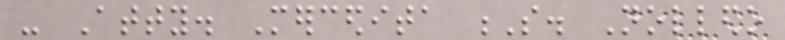- Atty. Mercedita S. Nolledo
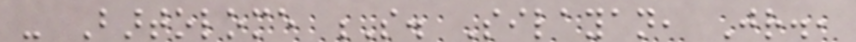- Bartolome S. Silayan, Jr.,
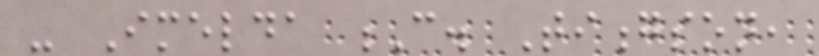- Imelda C. Tiongson,
